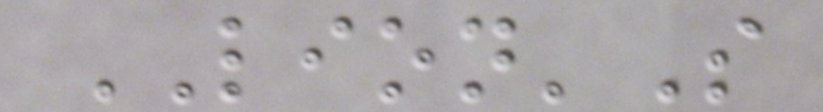LION'S
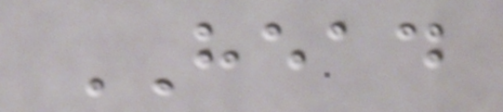HEAD
